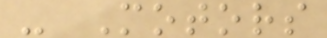- Motors
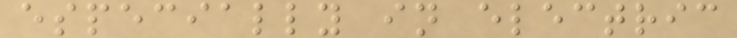especially in electric
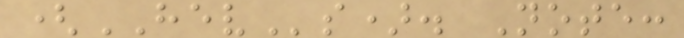(HEVs). Note:
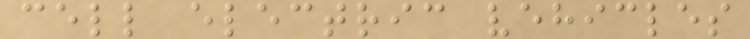cell electric vehicles
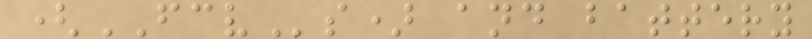(FCVs) and battery
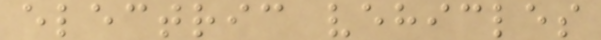electric vehicles
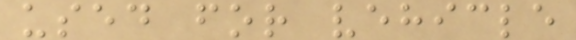used for vehicle
